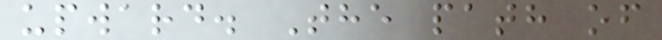upward. The path of
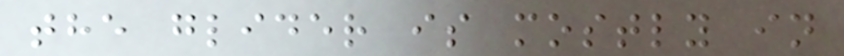the glider is mostly in
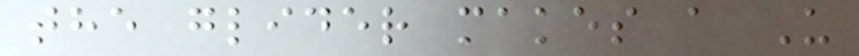the glider makes a U
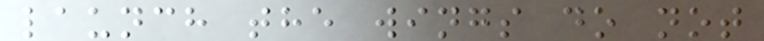launch the wings do not
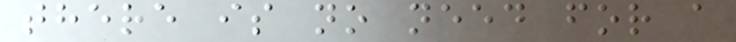there is no need for a
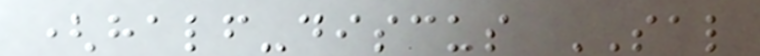(half-discus SAL
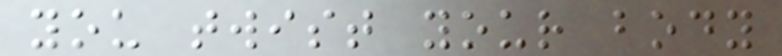you twist your body
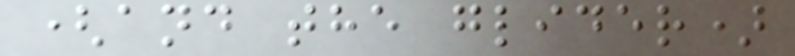(and the glider)
